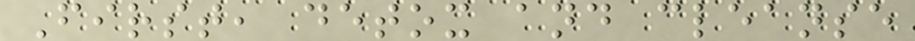First, detox and cleanse
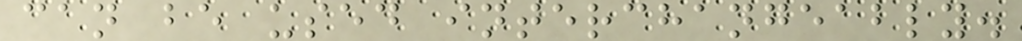can be used interchangeably.
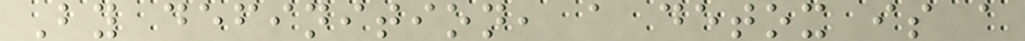By definition, a detox is a
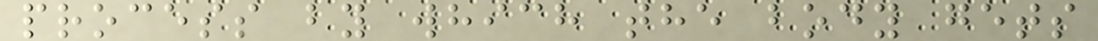process by which the body gets
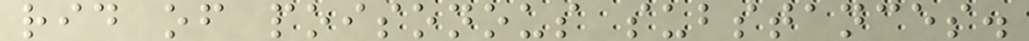rid of poisonous substances.
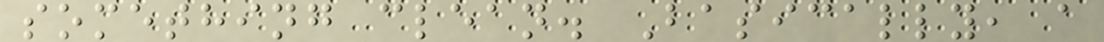something clean. Basically, a
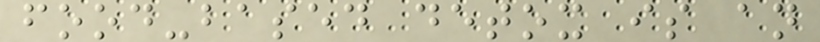food-based detox is an
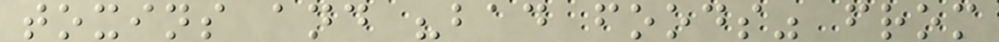toxins and "bad foods" from
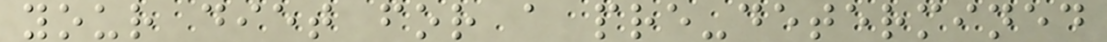your diet for a pre-determined
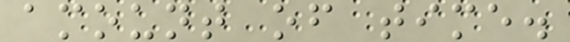amount of time.
